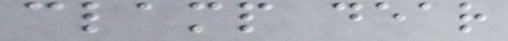clamp dear
